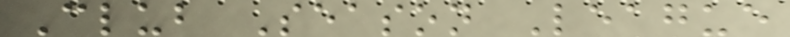Club Season League
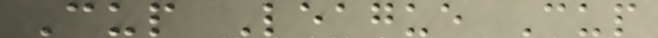Cup League Cup
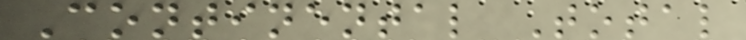Continental Total
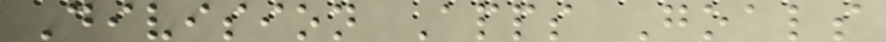Division Apps Goals
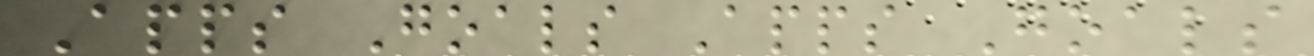Apps Goals Apps Goals
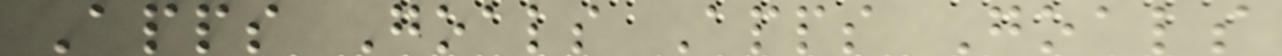Apps Goals Apps Goals
